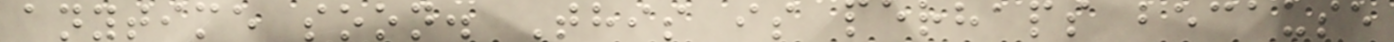anytime soon. This is perhaps because
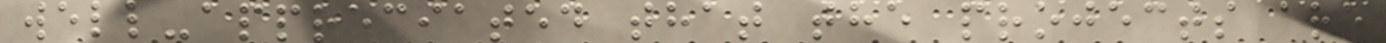well-appreciated that the projects are
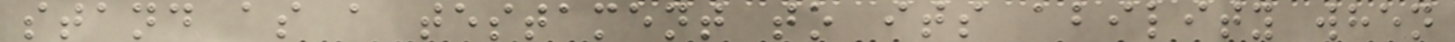stand as a testament to its ability when
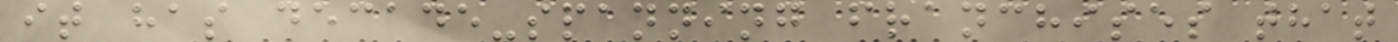it has decade-spanning franchises that
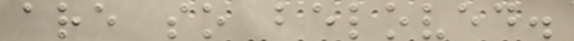are so beloved.
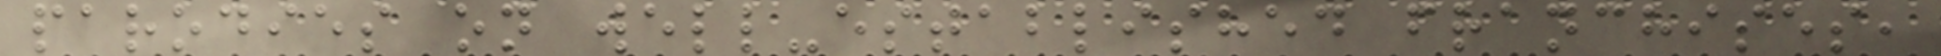parodies on well-established franchises,
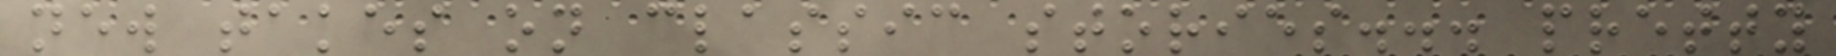new takes on classic stories... pretty
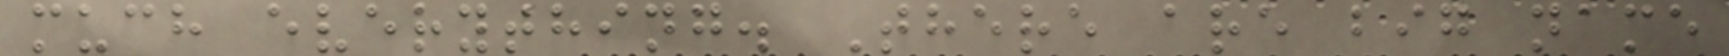much everything. There are big name
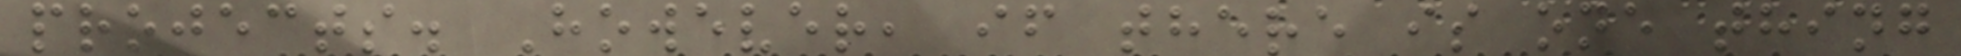projects. However, if there is one thing
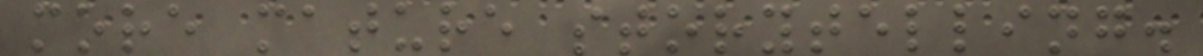more mature storytelling.
